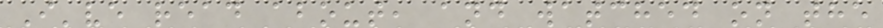I've read about, and watched on the
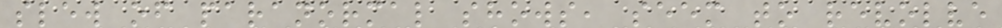slew of paranormal shows, seem to revolve
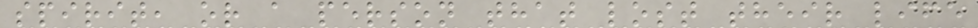spirit, or a person that lost their life
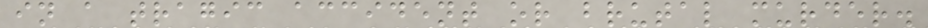in a tragic accident or brutal murder.
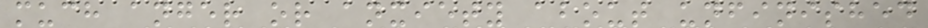much anger or anxiety about unfinished
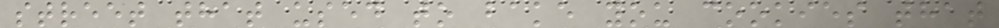street that used to bake you cookies that
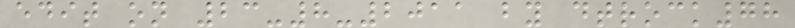edit on 23-8-2011 by dtrock78
